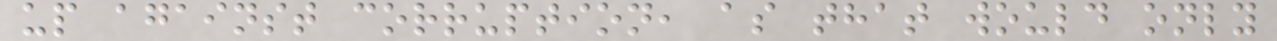up against corruption, as that would only
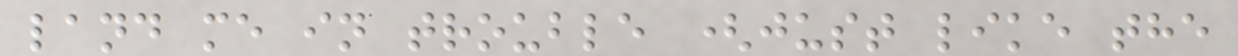land me in trouble (just like the
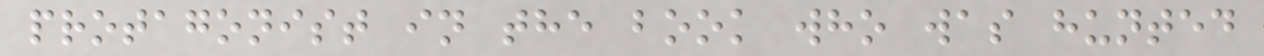protagonist in the book who was hunted
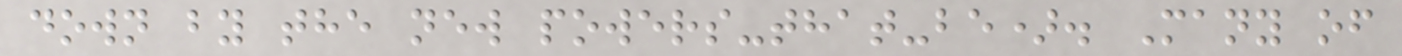down by the new powers-that-be). Many of
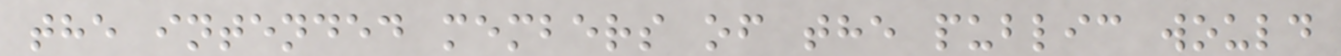the intended members of the public would
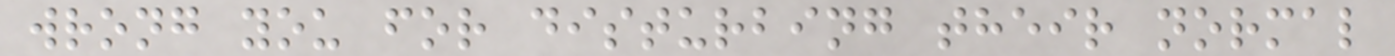wrong you for disturbing their normal
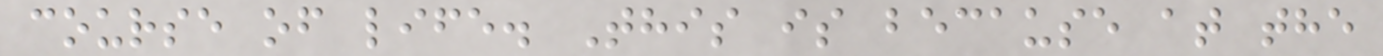course of life. This is because at the
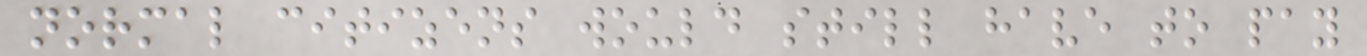normal citizens would still have to pay
